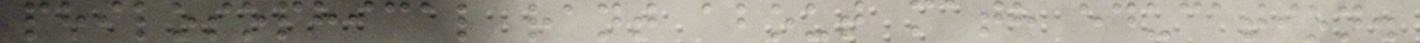philosophical rant about math education.
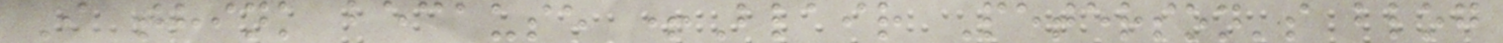I think because +Blair Peterson's blog
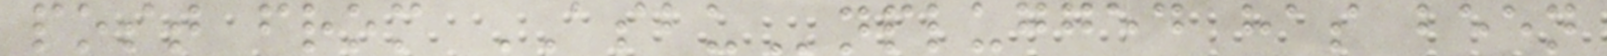post from ASBUnplugged has been
